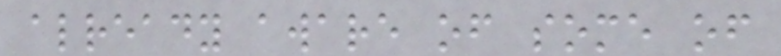already aware of some of
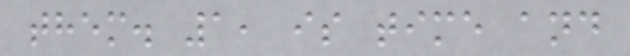them. 1, is time and
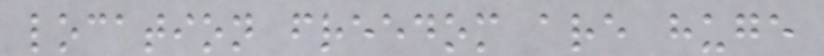location freedom are huge
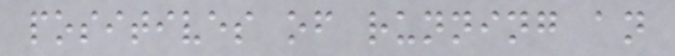positives of running an
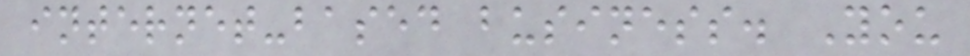internet-based business. You
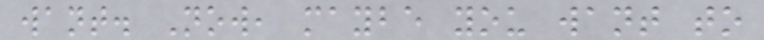want. Now, maybe you want to
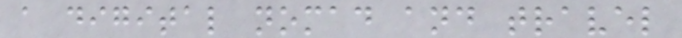a digital nomad and travel
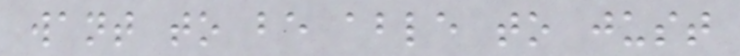want to be able to just
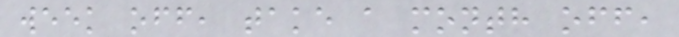week off, take a month off,
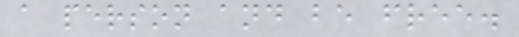a person and be free.
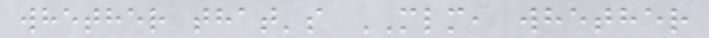whether that's MLM, whether
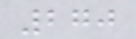270
